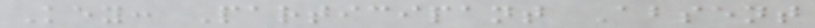Key: Participant Absent
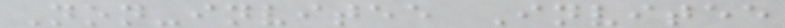Non-invitee Invitee
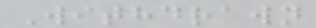Withdrawn
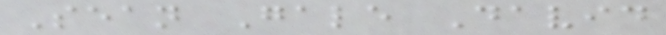Sean Gale David
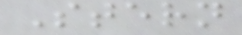Stern
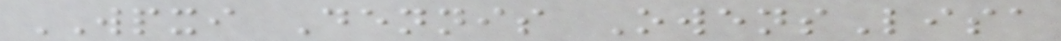WPXI Dennis OwensLisa
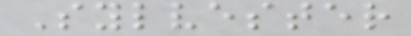Sylvester
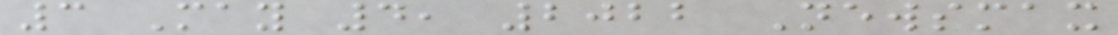3 May 4, 2022 Newsmax
